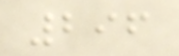296
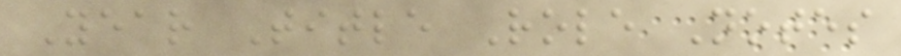Year Title Role Notes
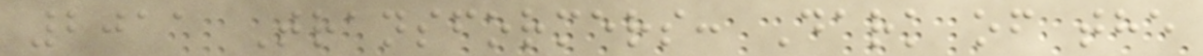2011 Transformers: Dark of the
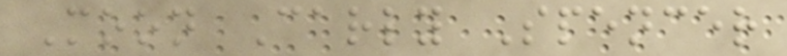Moon Carly Spencer
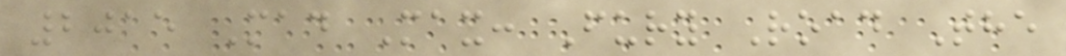2015 Mad Max: Fury Road The
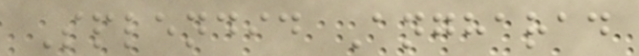Splendid Angharad
